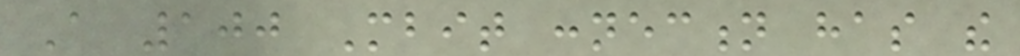A 100 Mbit connection has the
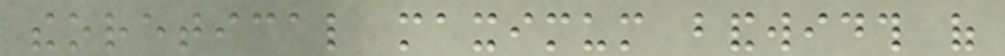theoretical maximum bandwidth of
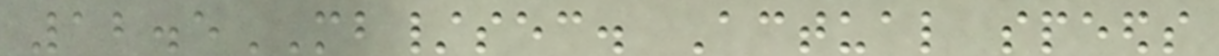12.5MB/sec. Actual speeds
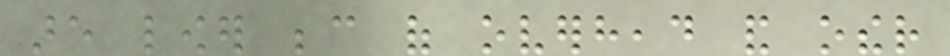are lower because of overhead and other
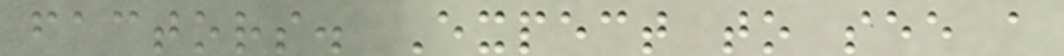factors. Expect to see a
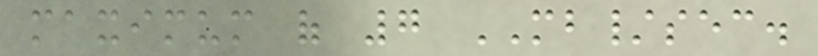maximum of 7 MB/sec.
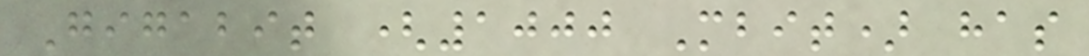Gigabit (1000 Mbit) has
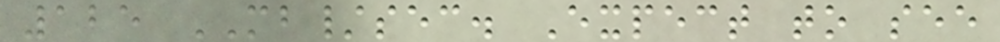125 MB/sec. Expect to see
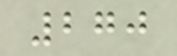270
